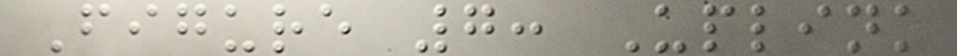Figure 7: Uplink
